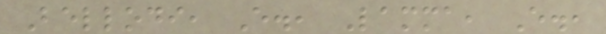Bellodi, E., Lamma, E.,
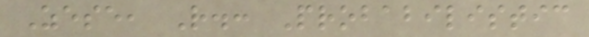Zese, R.: Probabilistic
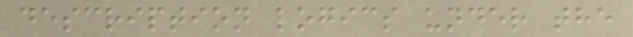description logics under the
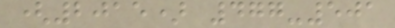(2015) 477-501
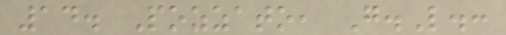14. Pozzato, G.L.:
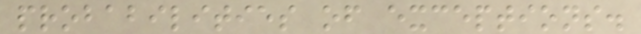probabilities of exceptions.
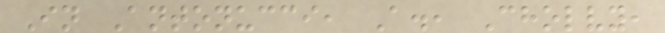In Antonucci, A., Cholvy,
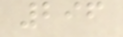296
